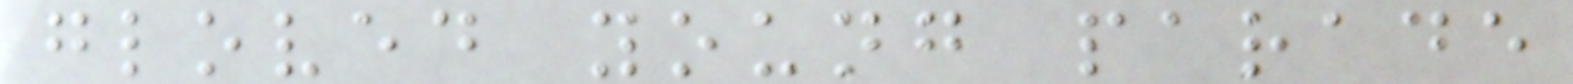gloved young parade
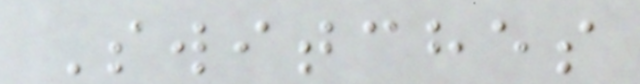Switches
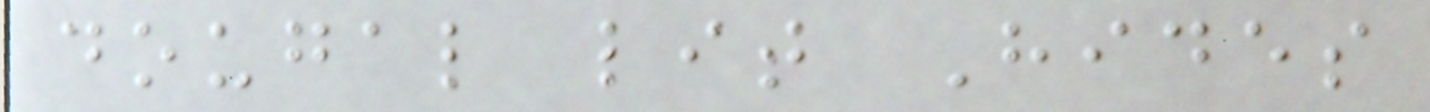dougal lit Hides
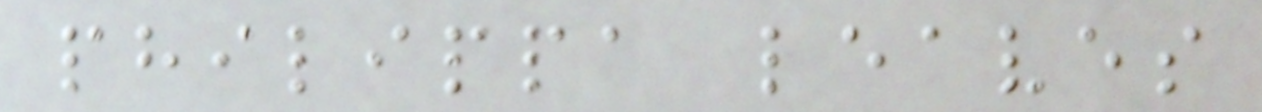philippa leaves
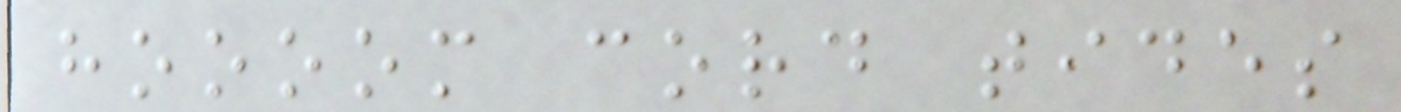hoooom cord tides
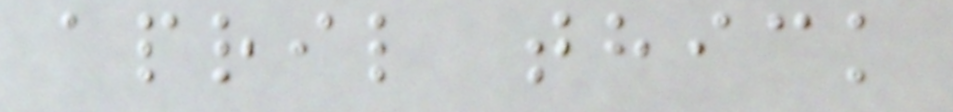april thick
